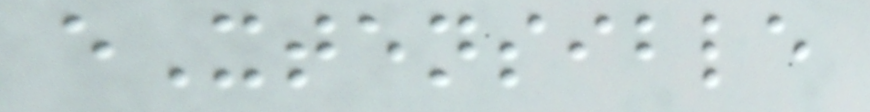eXtensible
